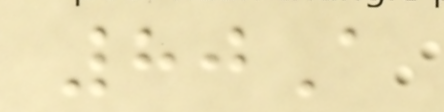80A
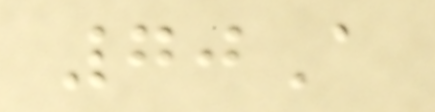70A
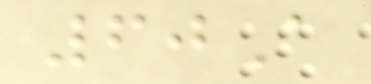60A
